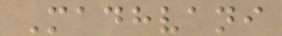Madhvani
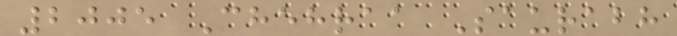2005 Chehraa Saurabh
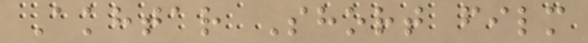Akhtar Short film
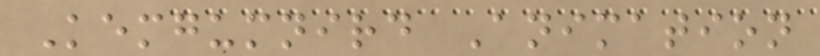Kemgumnird Animation
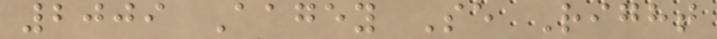2009 Aagey Se Right
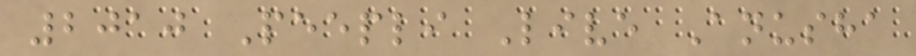2010 Peepli Live Anusha
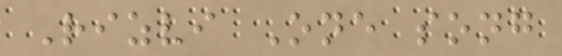Rizvi One song
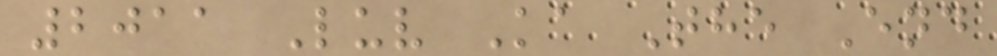2011 Luv Ka The End
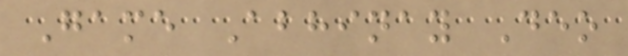Game Abhinay Deo
